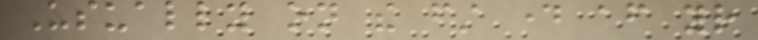Usually on the first day after your
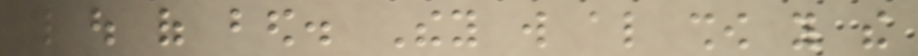you out of bed. They will also show you the
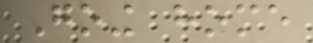Going home
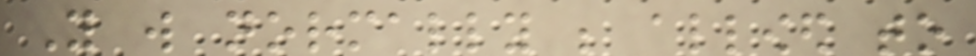You will normally be allowed to
